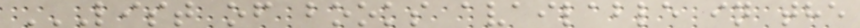LIST OF BOOKS AVAILABLE IN THE
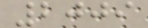2009
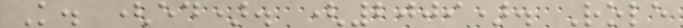K. (ed). (2009). Role
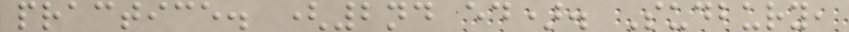practice. (2nd ed). Sudbury,
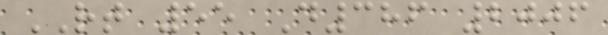RT 55 D386 2006
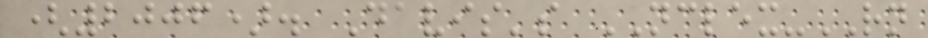(2006). Davis's NCLEX-RN
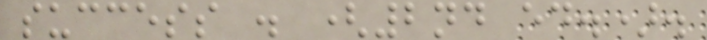success . (2nd ed.).
